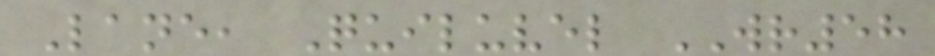Lane, Quiluvel WR58
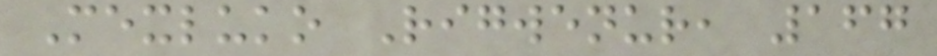Mexluko Rigwenur, 167
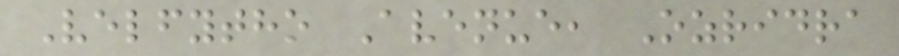Velfytho Avenue, Ozridra
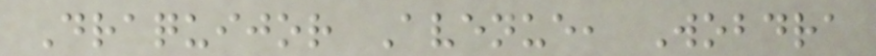Draquijor Avenue, Wobdra
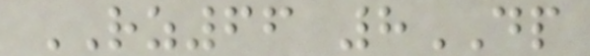RZ66 8DP
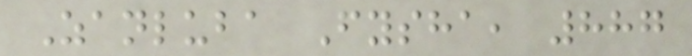Zanluba Fysha, 887
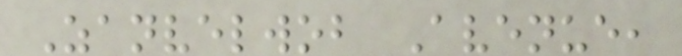Zanvelwob Avenue,
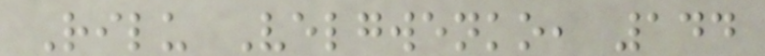Rilu Velgwenko, 144
